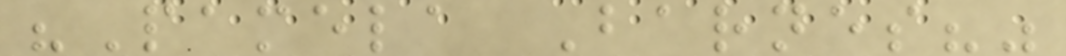"Pamela Barnes?"
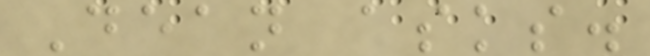Dean asks.
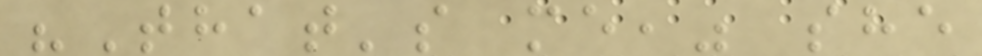"That's me," she
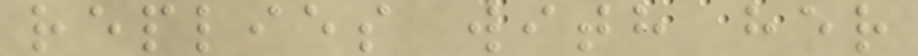replies with her
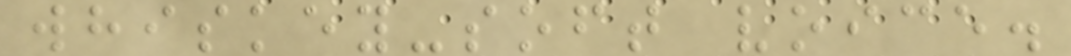whiskey-soft voice.
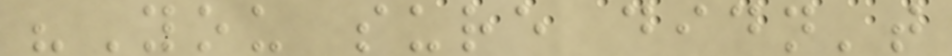"You sure didn't
